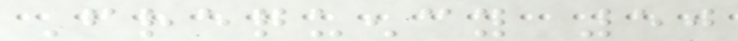Frequency 50
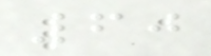60
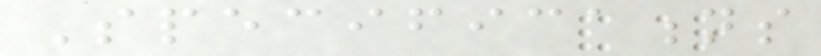Specifications
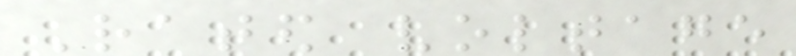Rated voltage
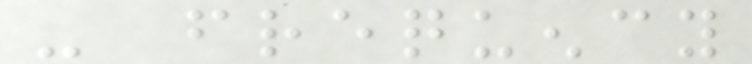- frequency
